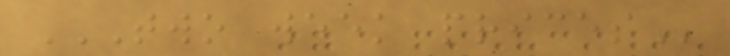TWO WEEK PRICES
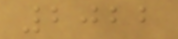2022
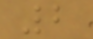2
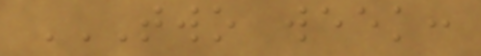TWO WEEK:
